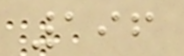196
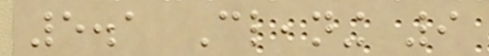5.1 Cleaning 9
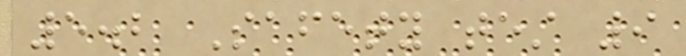5.2 Safety test 9
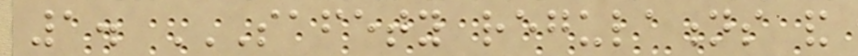1. SAFETY REGULATIONS AND
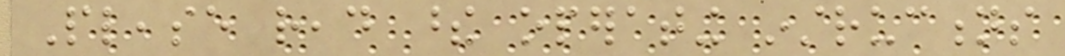Please read these operating instructions
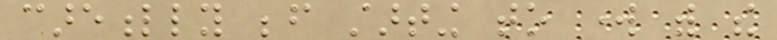carefully before starting to work with the
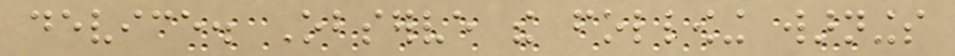device. Observe the following warnings
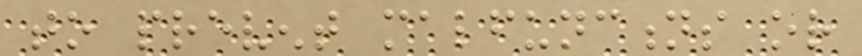to prevent malfunctions or
